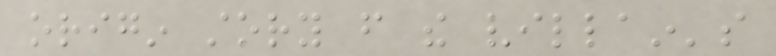origin story from the villain's
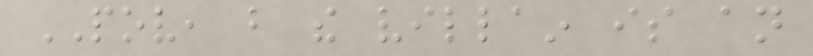POV, but the villain is an
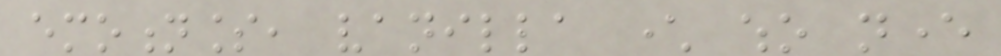emotionless, vanilla character who never
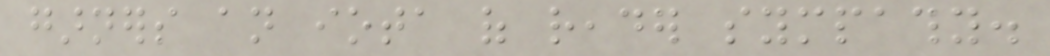garners an iota of reader sympathy.
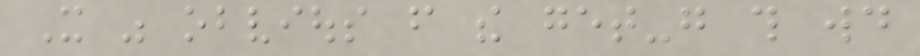It was obvious from the get-go this would
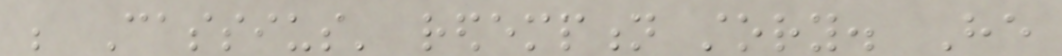be Cassius' redemption story. He
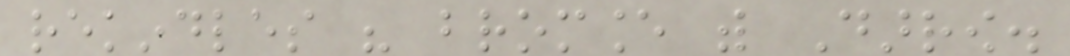rekindles his bromance with Darrow.
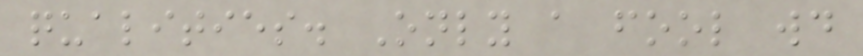qualities. Only a fool would
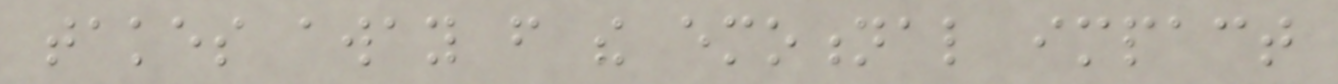takes away from the emotional impact
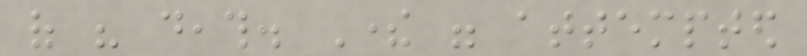of his death. There were attempted
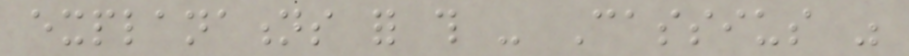explanations for this - Cassius was
